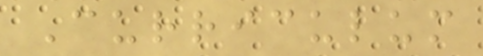Curriculum
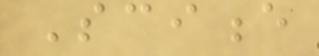Science
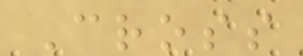Cross
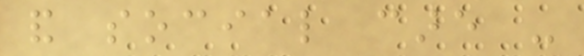and social care -
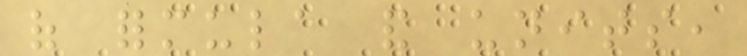of formula and units,
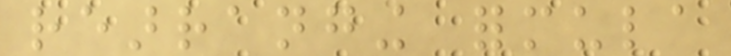rearranging formula
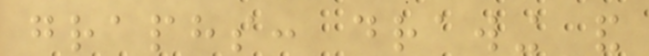graphs: drawing and
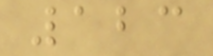123
